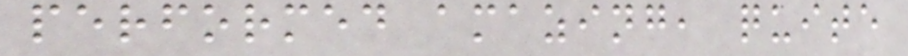performed amazing, quite
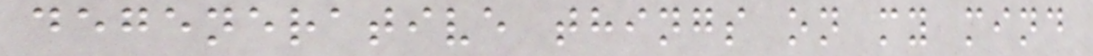degenerative things on my mind
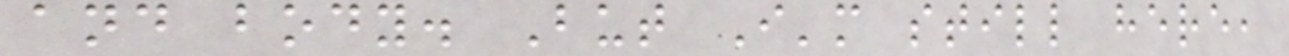and body. But I'm still here,
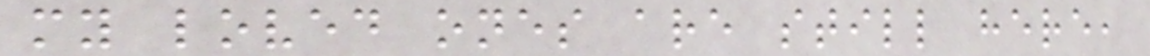my loved ones are still here,
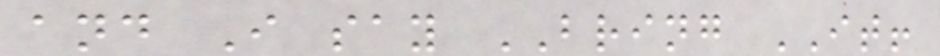and I say BRING IT!
